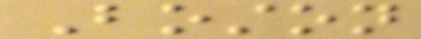Boston
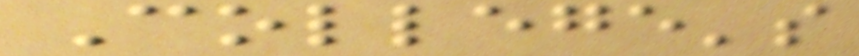College's
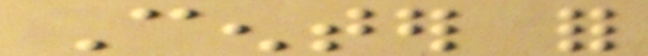Center for
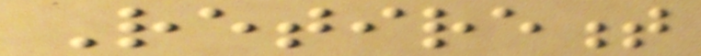Retirement
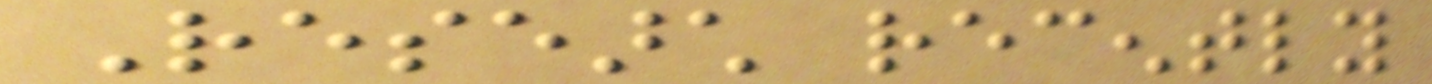Research recently
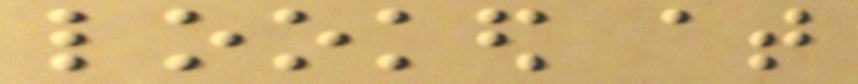looked at
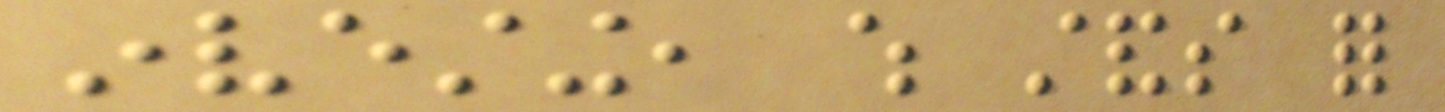investing, which stands for
